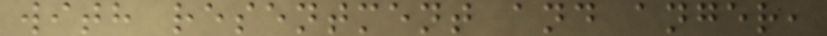with resentment and anger,
